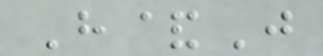H&J
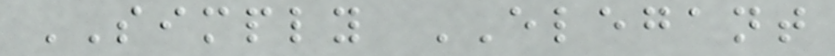SIMPLY ELEGANT
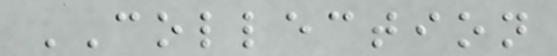COLLECTION
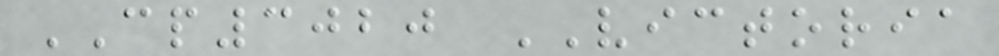CP3020 VICTORIA
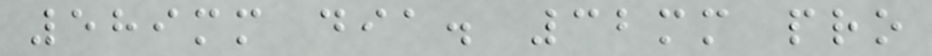589mm dia. 32mm pro
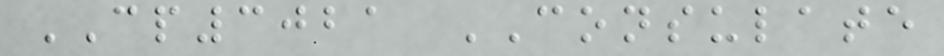CP3021 CONSULATE
